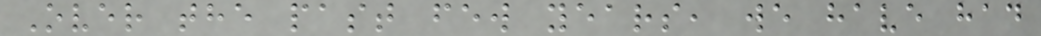Over the past few years, we have had
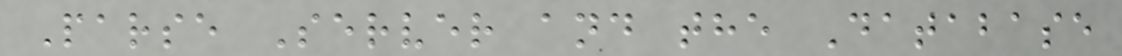Parse Server and the Database
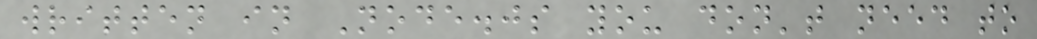written in Node.js you don't need to
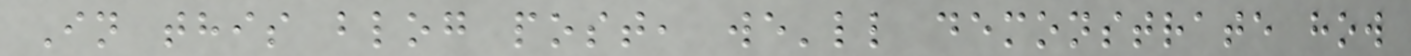In this blog post, we'll demonstrate how
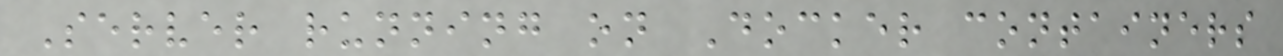Server running on Docker containers
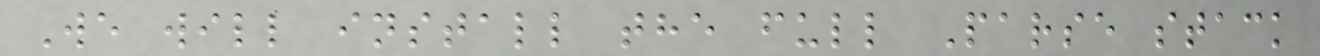We will install the full Parse stack
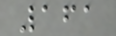161
